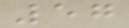57
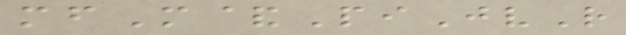mfM&PiJvR
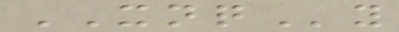XNQy
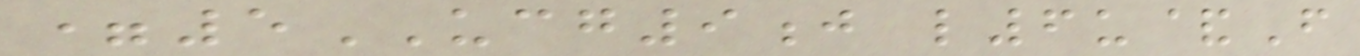=5UCG9j l6u&F
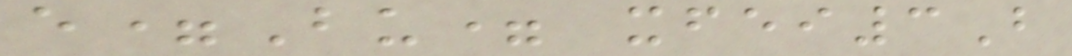e=Bu= xfei3B
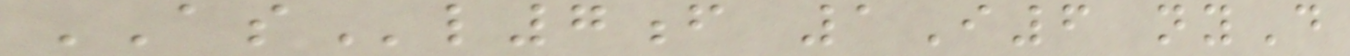ASl7f 1I6 nyD
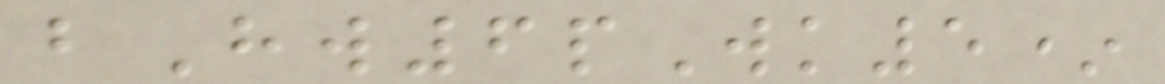bHw6pWk5*
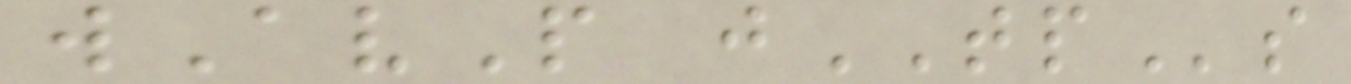wAvP jTPs
